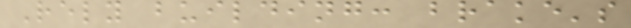Rely building: brake's
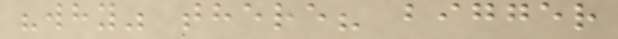"why" there? bigger
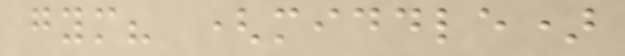gym? (middle)
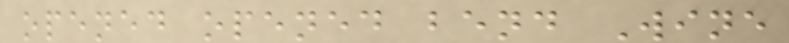opened opened bend Wine
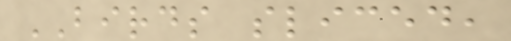BIRDS sliced,
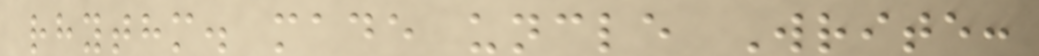rhythm. made uncle Write:
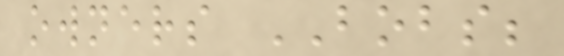owners BOBS;
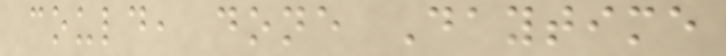could, done Daytime
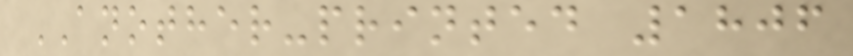ANOTHER-printed 1806
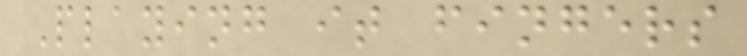Playing it fingers
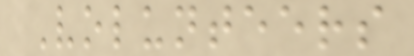Volunteers
